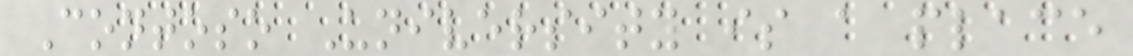Contoso University is a place
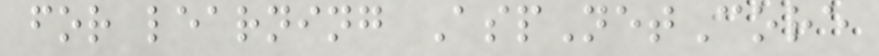for learning AspNetCore
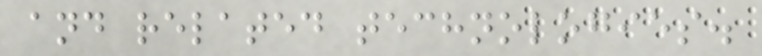and related technologies.
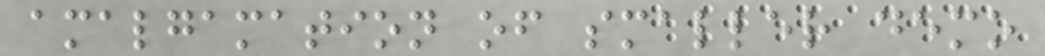amalgamation of smaller demo
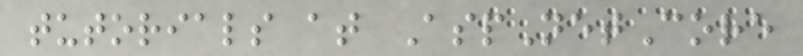tutorials at AspNetCore
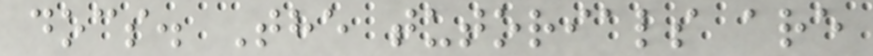docs. The tutorials are
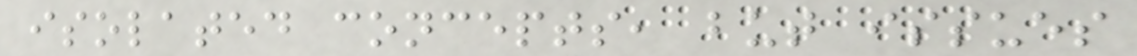isolated concepts, but issues
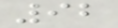92
